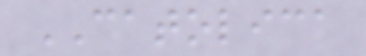CATOLICA
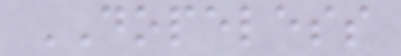DOPELESS
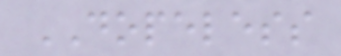DOPELESS
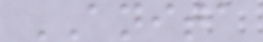ANITA
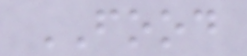FOOD
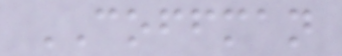COFFMAN
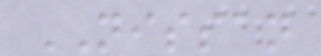NISSAN
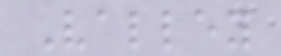Valley
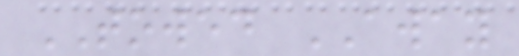TOWED AWAY
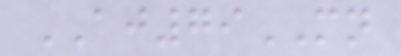AJ79MN
